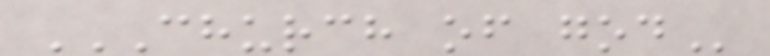CHURCH OF GOD
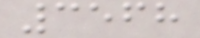3568
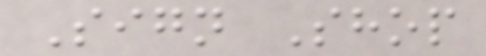Sign Shop
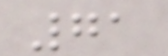71
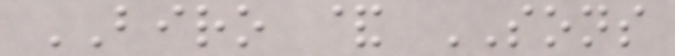BIRO & SONS
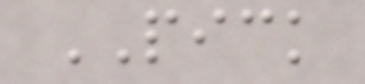PICK
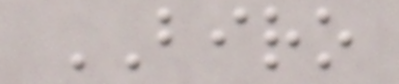BIRO
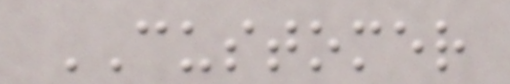CUSTOMER
